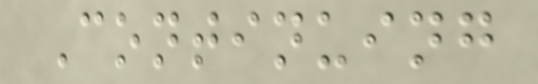Continuing
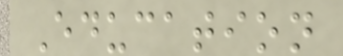Education
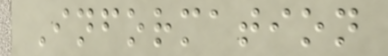Information
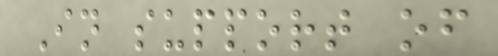In support of
